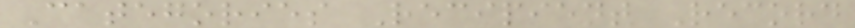Categories Recipient Record
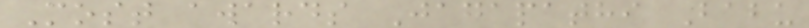Most awards Jagapathi Babu
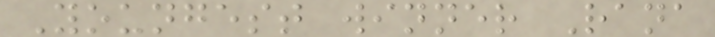Youngest winner Rana
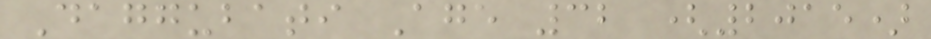Daggubati Age 32 (2015)
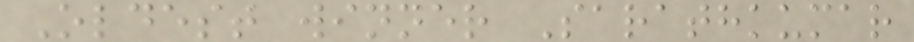Oldest winner Sarathkumar
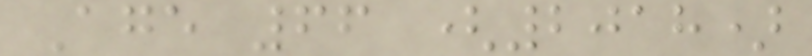Age 66 (2018)
